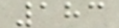183
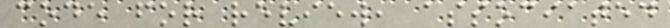code for review, associated
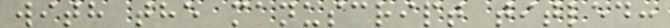with the manuscript titled:
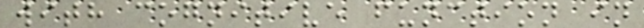with cognitive function in
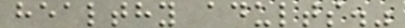healthy adults."
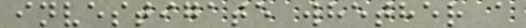investigate whether a
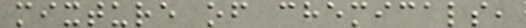mixture of chemicals,
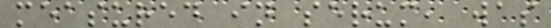measured in serum, was
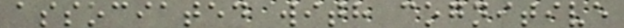associated with cognitive
